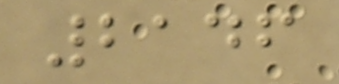2146
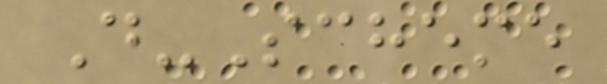D-Scheme
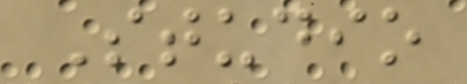Studio
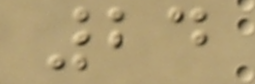24
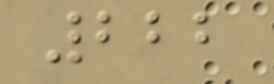222
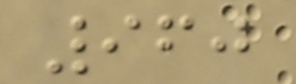960
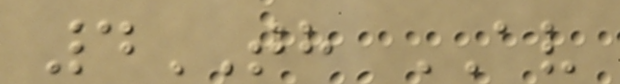4TH AV
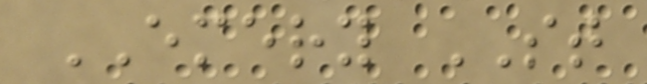EMERY ST
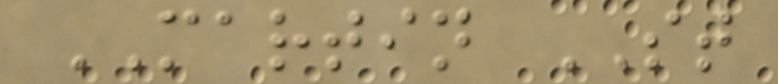MARTIN ST
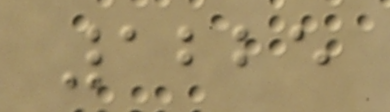1225
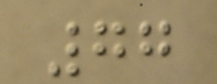77
